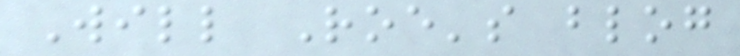Will Roe's blog
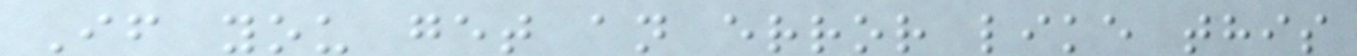If you get an error like this
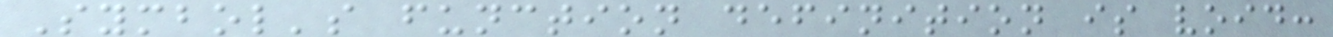Symbol's function definition is void:
